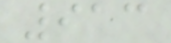913
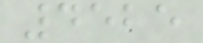4525
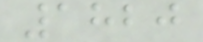1820
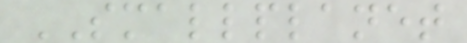SMALLPLANET
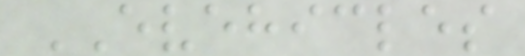EVEHICLES
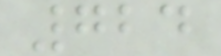724
